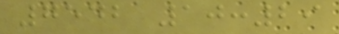7542 10:29
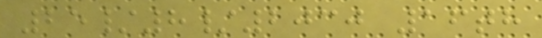25/8/2030 16th
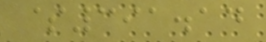$391.14
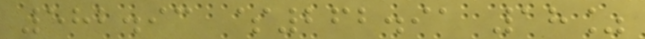582.93 $262.91 18%
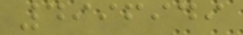4996949
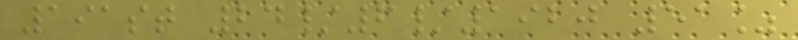191st 24/6/1920 51%
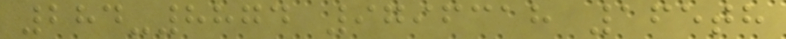284-8874 9796318 165th
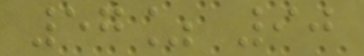57% 90
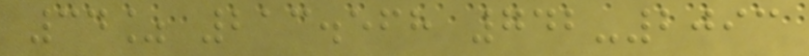34% 213.568 742-2093
